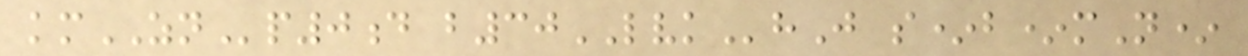kmZNp0d b30LVKhJ s*b*mN*
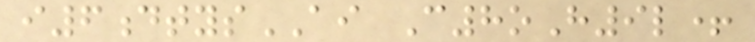i6dtysAI C8oH9l+
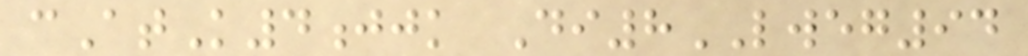cAtK4jjk Di8LWEG94
